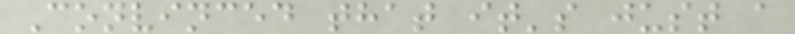Convinced that it's just a
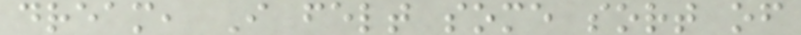dream, I felt some sort of
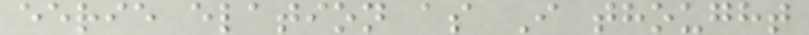eerie elation as I thought
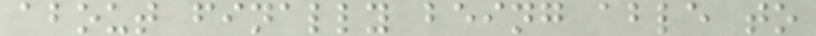about finally being able to
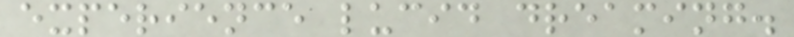experience lucid dreaming.
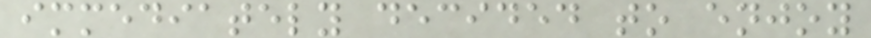immediately decided to enjoy
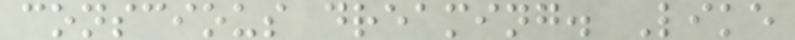conscious dreaming. Like
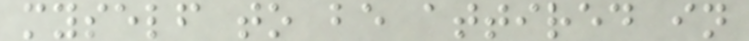myself to be attired in
